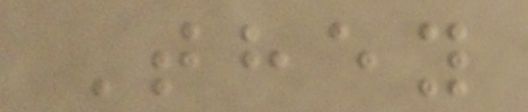They
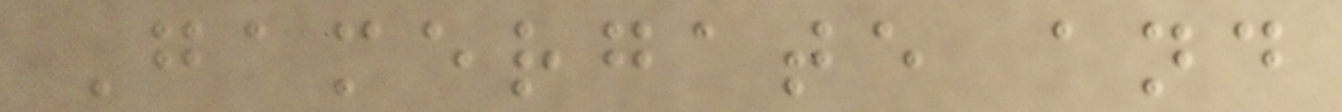Gamergate and
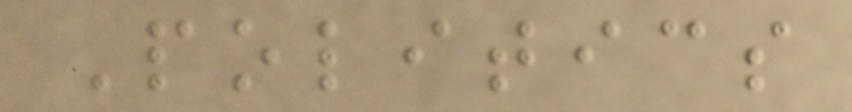Politics
